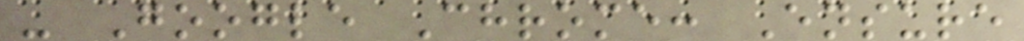- Google Chrome: Ensure
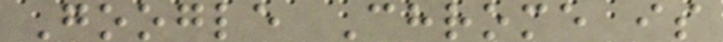Google Chrome is
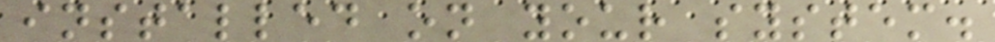installed on your system.
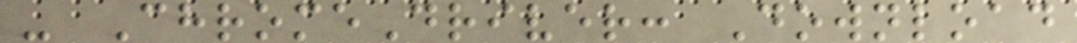- ChromeDriver: Download
